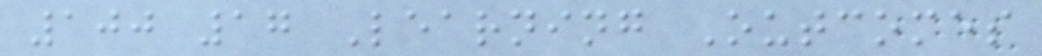100 17 Learning Outcomes
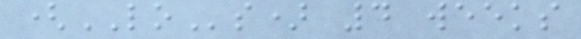(LOs) 4 weeks
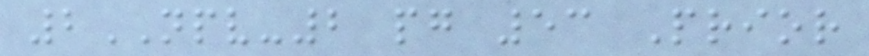2NPV-2 pg 53 Prior
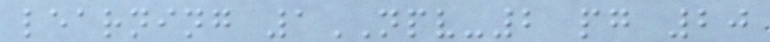learning 1NPV-2 pg 20
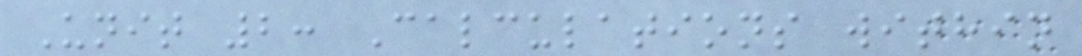Unit 2: Calculations within
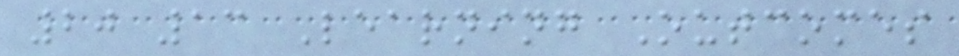20 13 Learning Outcomes
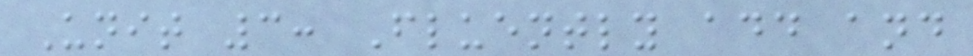Unit 3: Fluently add and
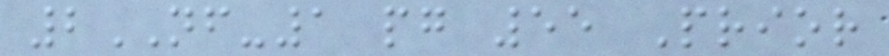2NF-1 pg 55 Prior
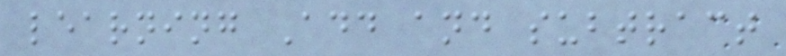learning Add and subtract
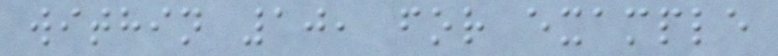within 10, for example
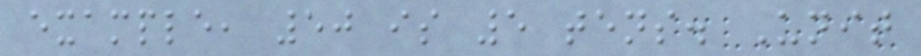example, 50 is 5 tens. Unit
